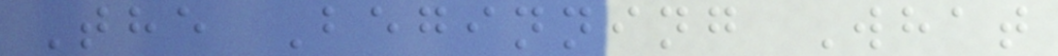The Beginning What
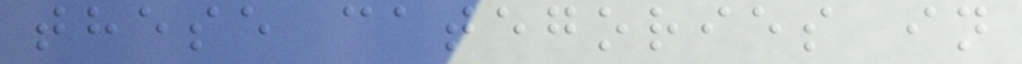these categories in
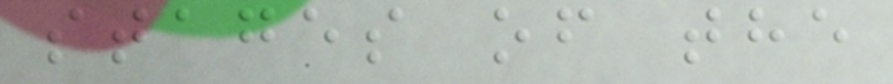stages of the
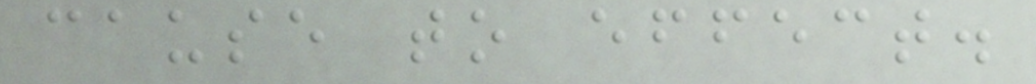cause to effect.
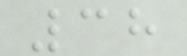38
